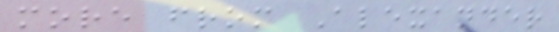more from Alexander
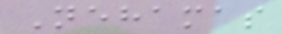Nehamas
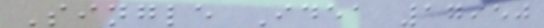Single Idea 17950
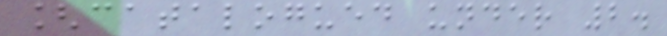[catalogued under 2.
